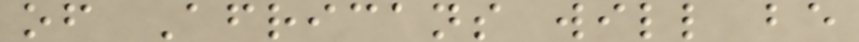of Africans will be
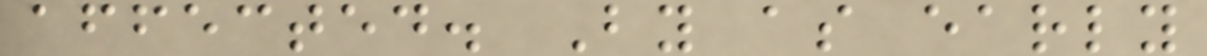affected. By as early
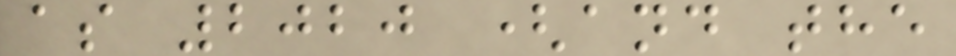as 2020 (and the
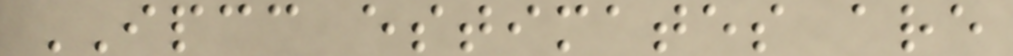IPCC estimates are
